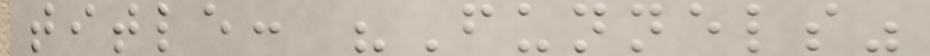title: "Funnels"
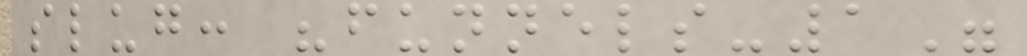slug: "funnels-1"
